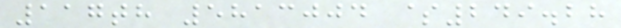117th 5813004 $249.28
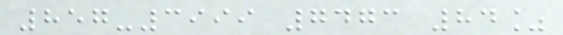857-3999 7473 84%
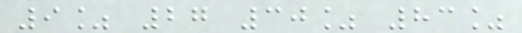9% 27 30% 83%
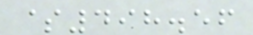$498.56
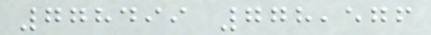778499 778,576
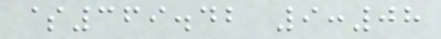$369.42 9:08
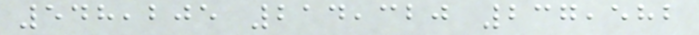548,205 214,320 237,582
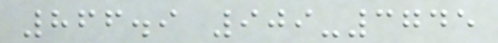866.9 909-3745
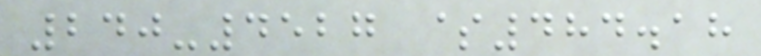240-4527 $484.18
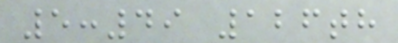5:49 126th
